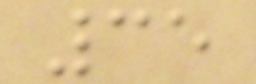35
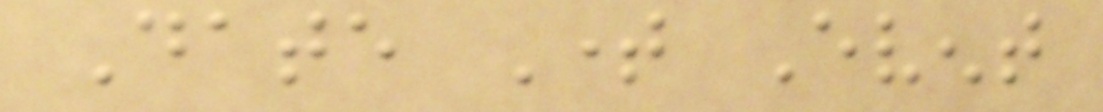Date Time Event
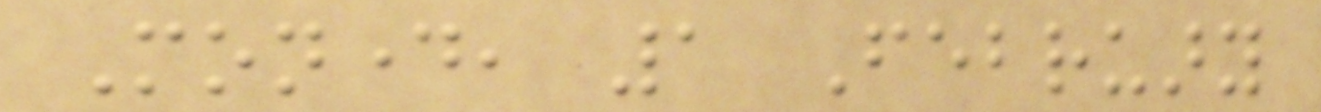Monday, 1 February
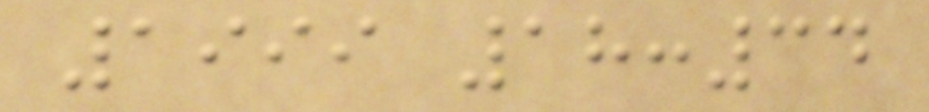1999 18:34
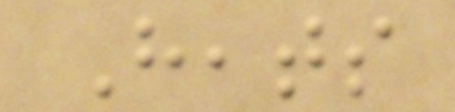Heats
